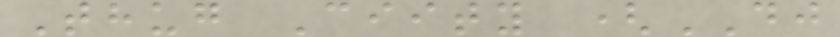Thug Ciity (DJ
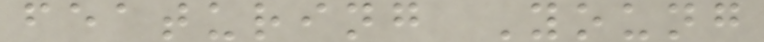featuring Young
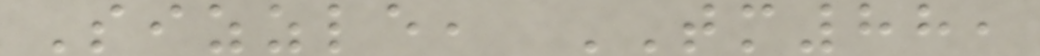Sizzle, TM88,
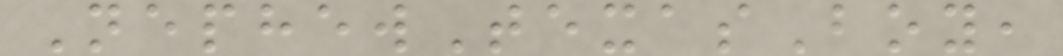NephewTexasBoy,
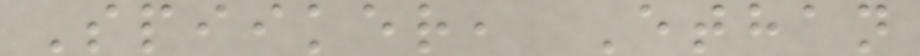Spiiker, Ethan
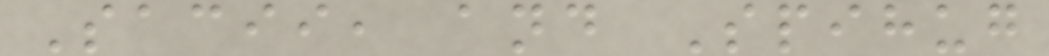Sacii, and Spihug
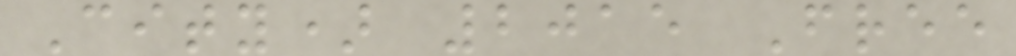City) 2015 Free
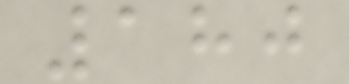180
